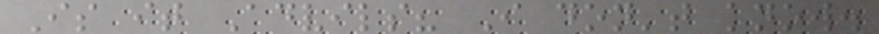Is it Advils? I don't know.
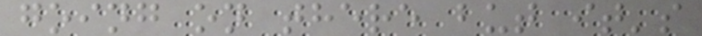going on there but it's
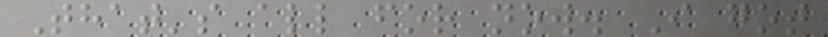That's all for now. I got
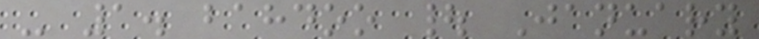- 1. bahdoo | January
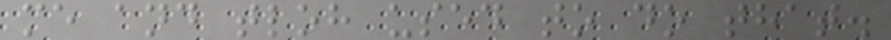me and tloh used to do that.
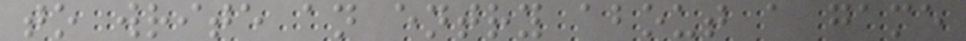to write an entry about a game
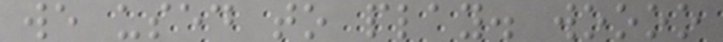we used to play. woooo
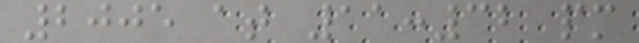2005 at 11:32 pm
